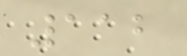112
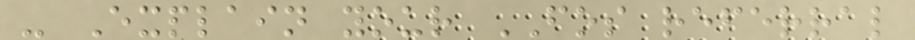- Explain your FOS referral
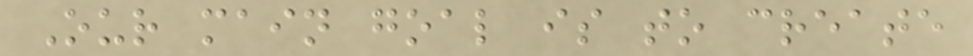Our main goal is to create
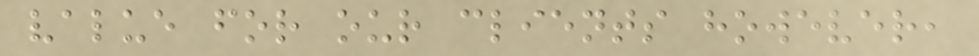value for our clients however,
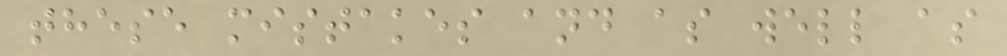these mistakes and as well as
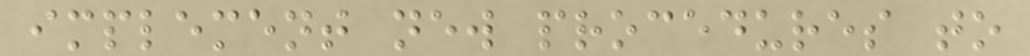implement new procedures to
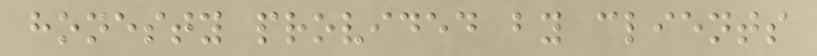honesty provided by clients
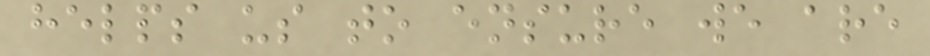helps us to ensure we are
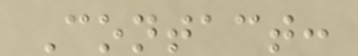Contact:
